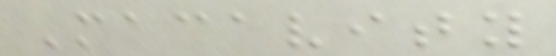Macavity
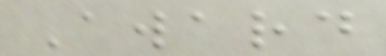Award
